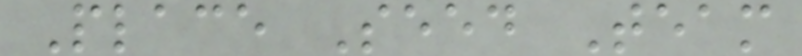Place Seed Team
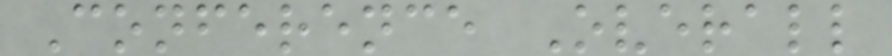Conference Overall
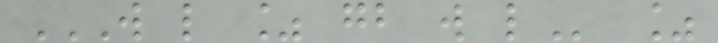W L % GB W L %
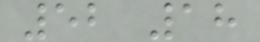52 18
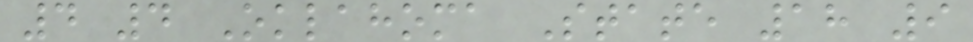4 4 Oklahoma State 18 9
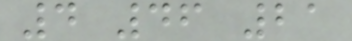4 46 21
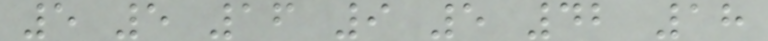5 5 16 9 5 42 18
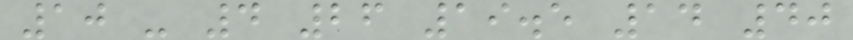10 - 4 26 19.5 14 40
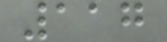117
